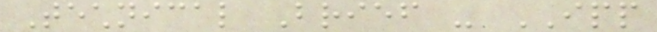Technical Brief - IPP
